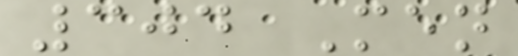304 Men
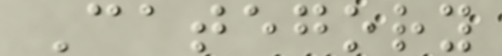Category
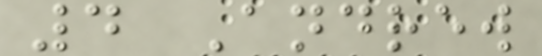4 Andrew
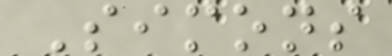Simons
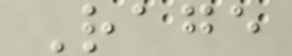Rage
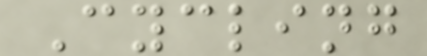Cycling
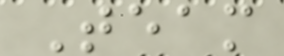Team
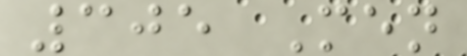305 Men
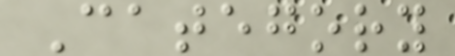Category
